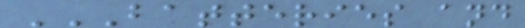BATTERIES AND
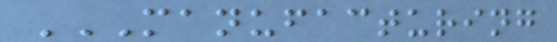MANUFACTURING
